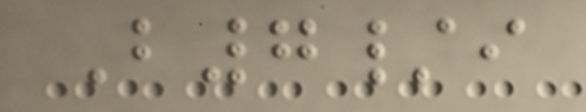B7/i
